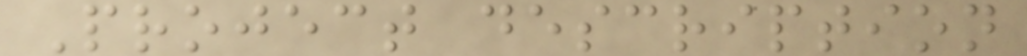Project description
